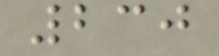230
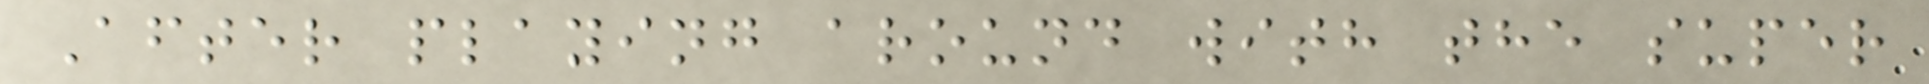After playing around with the super
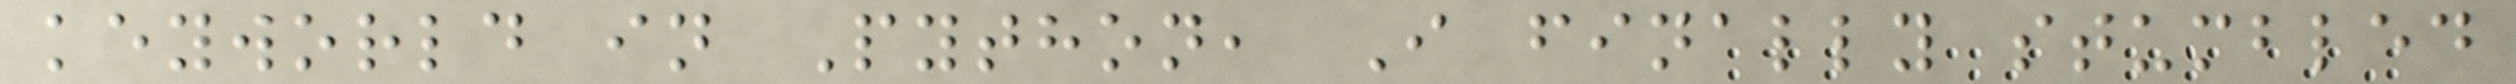keyworld in Python, I finally stumbled
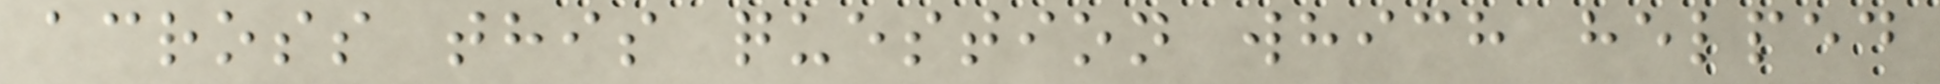across this question which helped
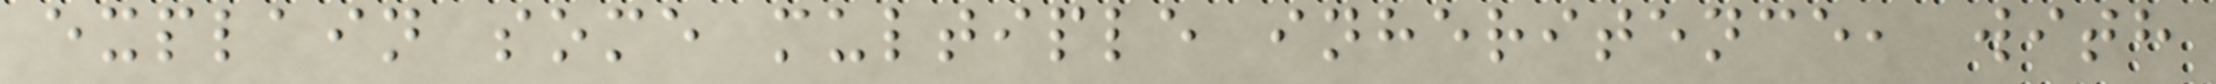explain some multiple inheritence, with
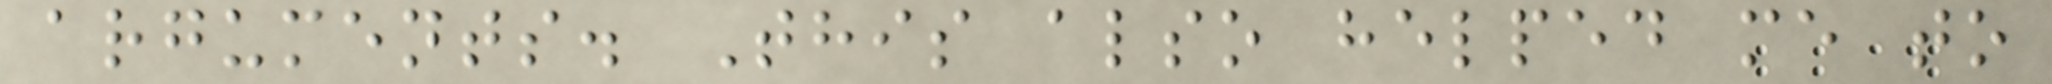arguments. This also helped me to
